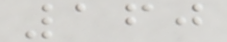160
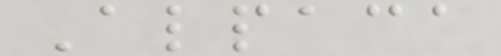Alpaca
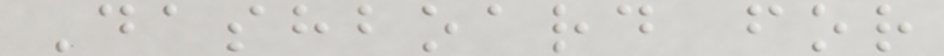Dashboard for
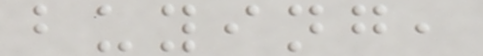buying,
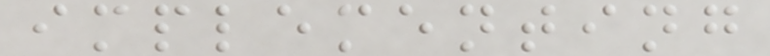implementing
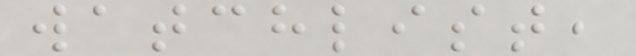watchlist,
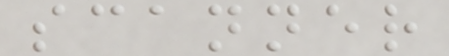scanner
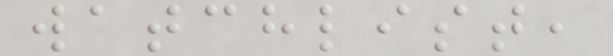watchlist,
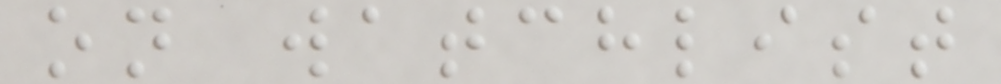on watchlist
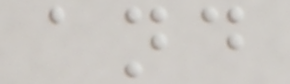and
